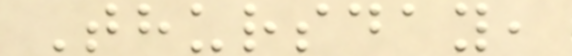Thursday,
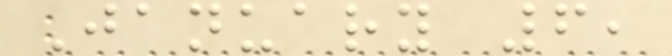January 6,
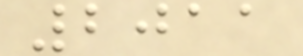2011
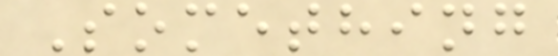Something
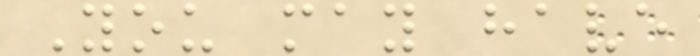You may have
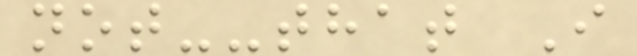not--that I
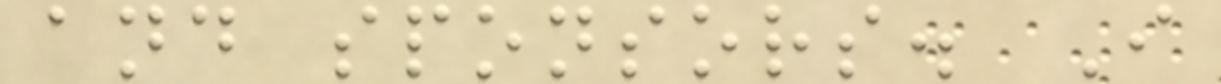and sponsors. I
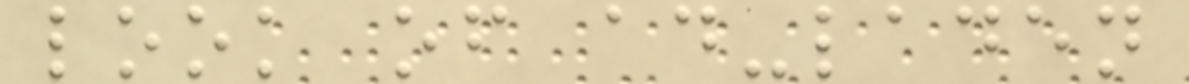look of ad-laden
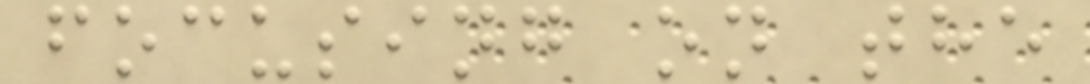focusing on the
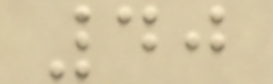40
